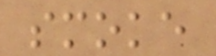smoke
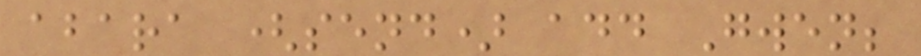abara (send) add Gwen;
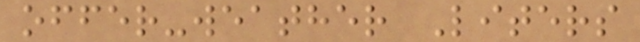offer-weather Liters
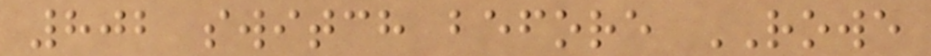802 switch before ROWE
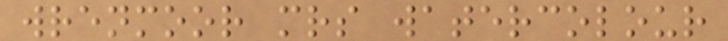wrenmoor mrs watercolour
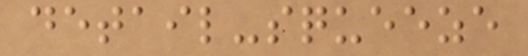detail-squeeze
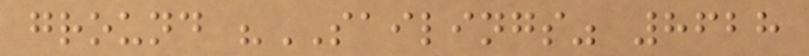ground "SAILINGS" 8628
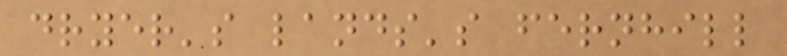dryer's lands's fernhill
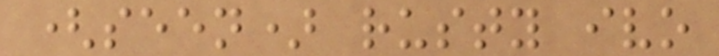(seen) rusty ivo
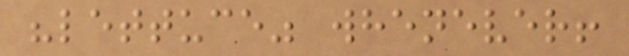"lettuce" whenever!
